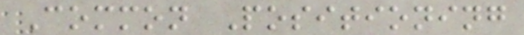Common Positioning
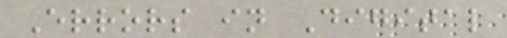Errors in Digital
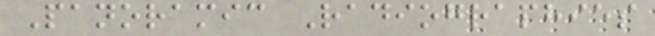Panoramic Radiographies
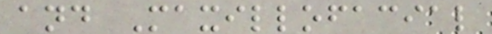and Maxillofacial
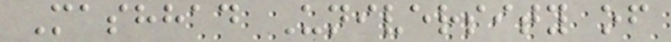Mashhad University of
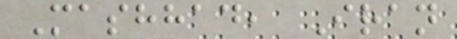Mashhad, Iran
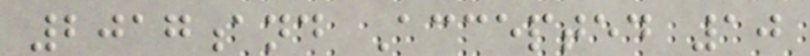2017and Accepted 10
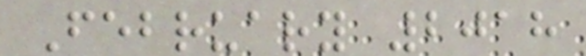February 2018
